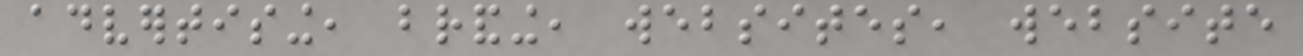advertising, branding, websites, website
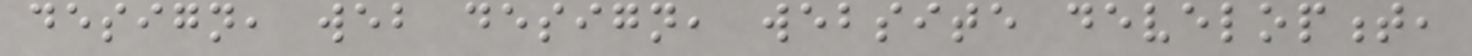design, web design, website development,
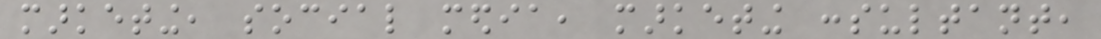marketing, social media, marketing consultant,
